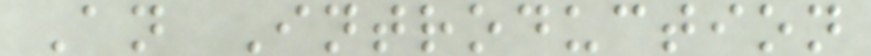An Introduction
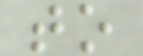to
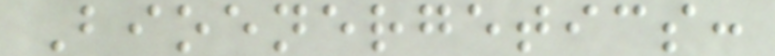Bioenergetics:
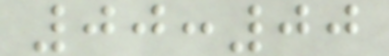00:00
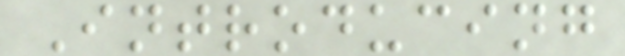Introducing
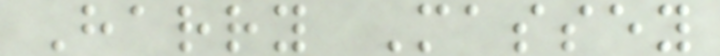Harry Massey
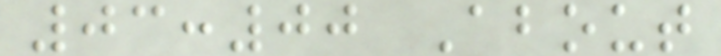03:00 About
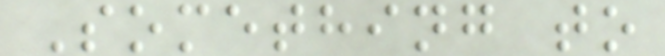Something to
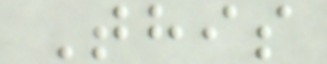This
